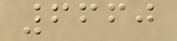6660
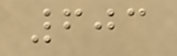603
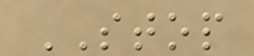STOP
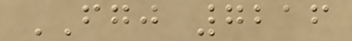FGJ 7216
